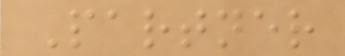Partner
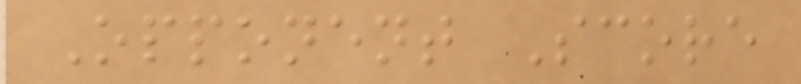Opponent Score
